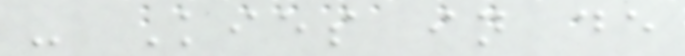- Kies in de
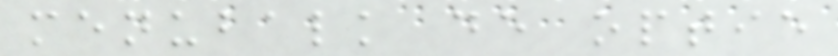menubalk de optie
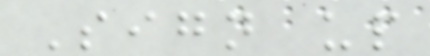Sign up
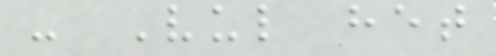- Vul het
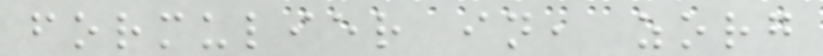formulier in, zorg
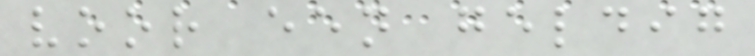voor een geldig
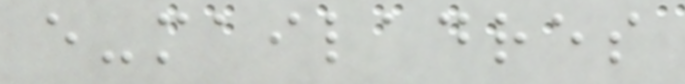e-mailadres
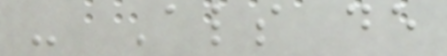- Als de
